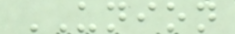UNION
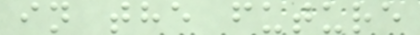in the future
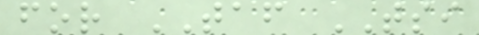for TAF TSI
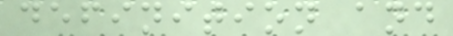definition and
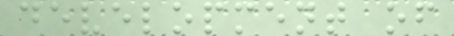development of
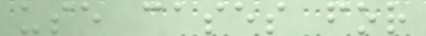use cases for
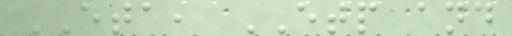ETA, ETP and
